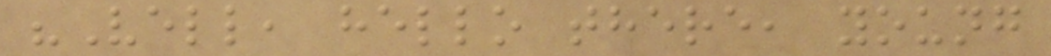"Vell, hello there, young
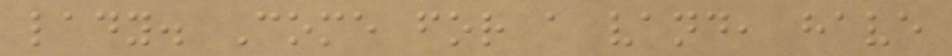lady. Come for a vand, have
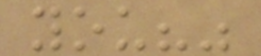you?"
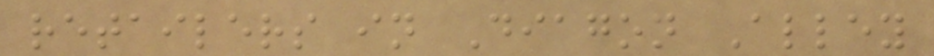retailers in Diagon Alley
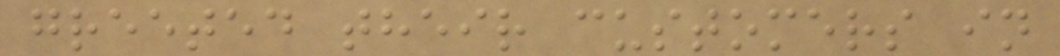greeted their customers in
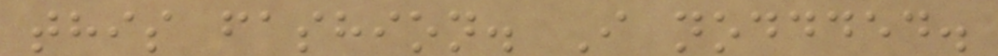this fashion. I noddded.
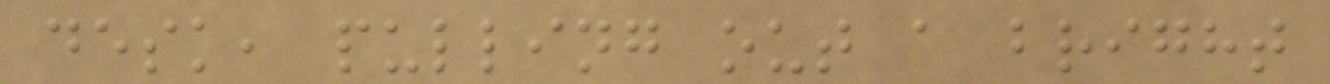desk, pulling out a bright
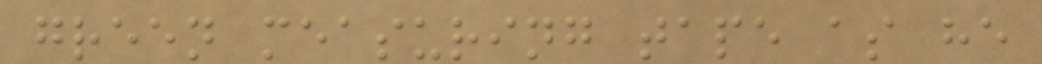green measuring tape as he
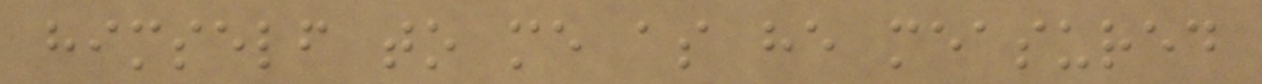himself to me as he measured
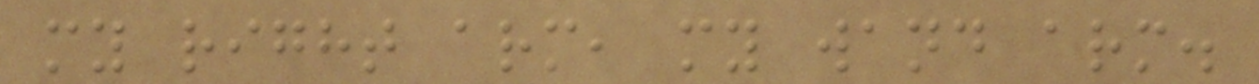my right arm, my wand arm.
